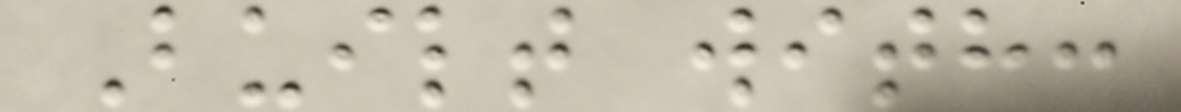Built with:
